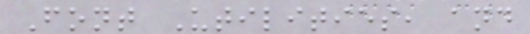Font Utilities, and
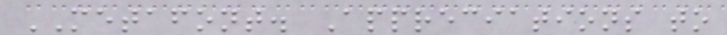METAFONT. Appreciations to
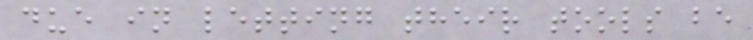due in letting their tools be
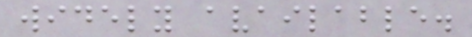widely available.
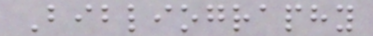Bibliography
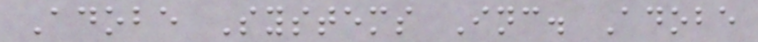Adobe Systems Inc. Adobe
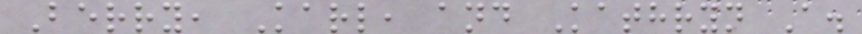Berry, Karl, and Kathryn A.
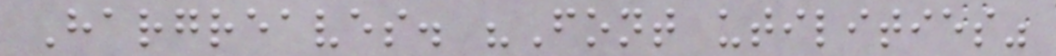Hargreaves. "Font utilities"
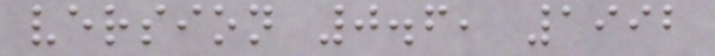version 0.6, 1992
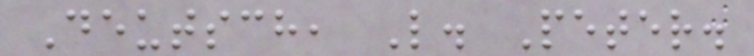Deutsch, L. Peter.
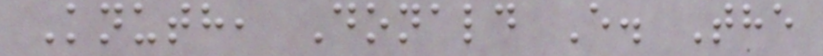Knuth, Donald E. The
